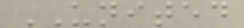UNITED
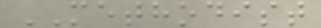METHODIST
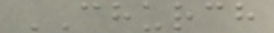CHURCH
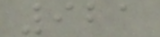921
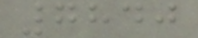7840
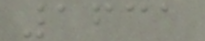1631
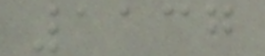1137
